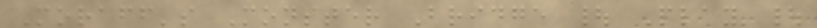Moraff's Monster Bridge | Play |
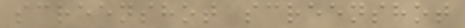screenshot screenshot
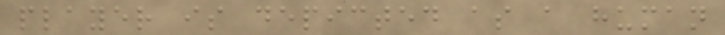player is depicted as a human
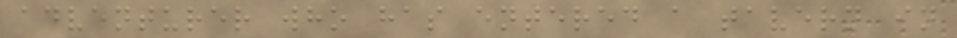adventurer who has entered a tavern in
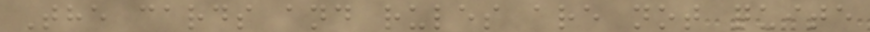The cards and rules are not quite
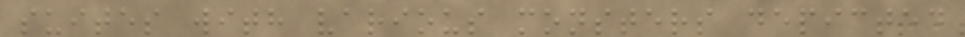suites with various monsters depicted
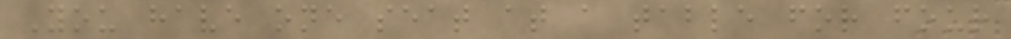You have one seat at a table for four
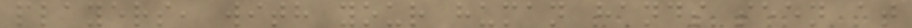players, with your human hands seen at
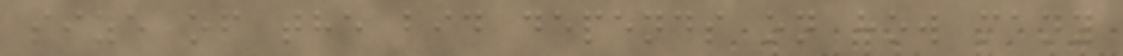size of the bid depends on how many
